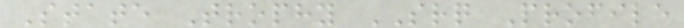State Trophy SRQ Profile
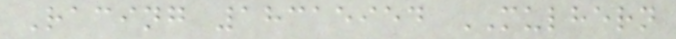Racing 18315954 MULHERN
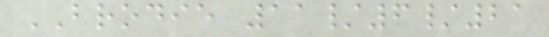BRODIE 11/6/21
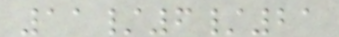11/6/21
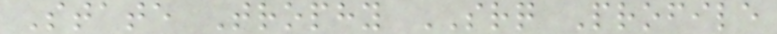State Trophy SRQ Profile
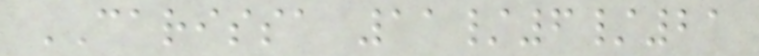CARISSA 11/6/21
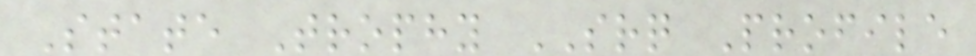State Trophy SRQ Profile
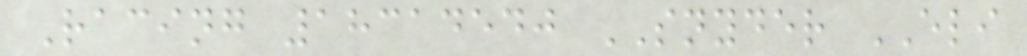Racing 18314540 SNYDER ELI
